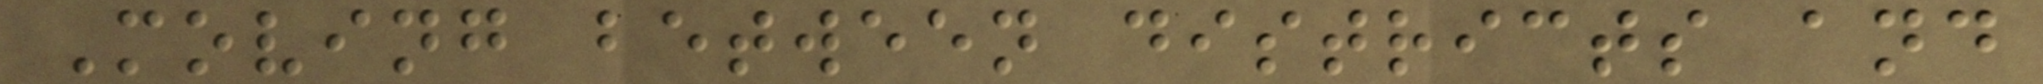Moving between districts and
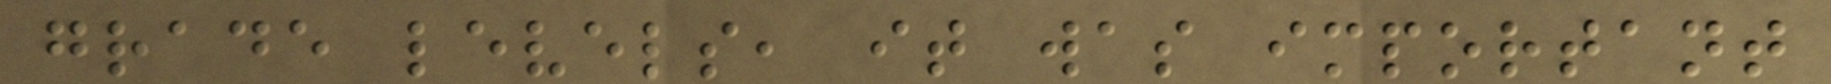grade levels, it was important
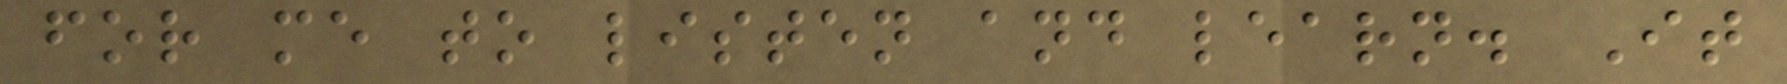for me to listen and learn. It
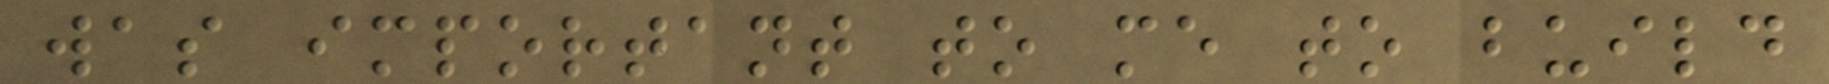was important to me to build
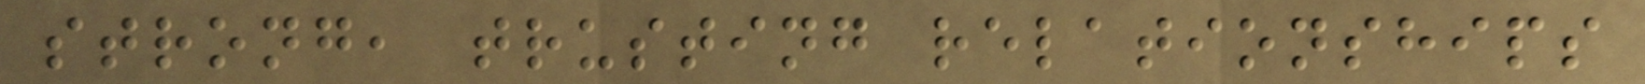strong, trusting relationships
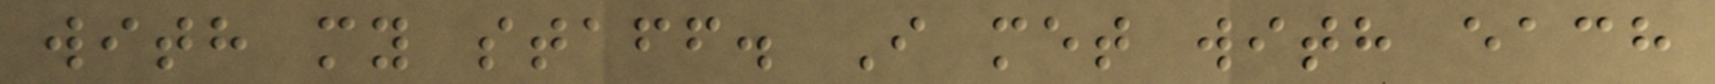with my staff. I met with each
